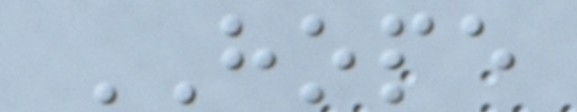HOPE
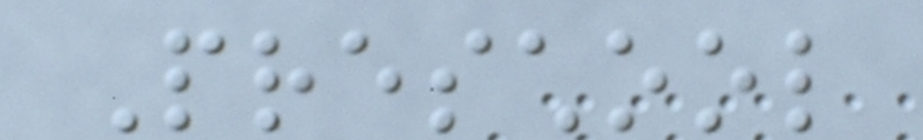Preschool
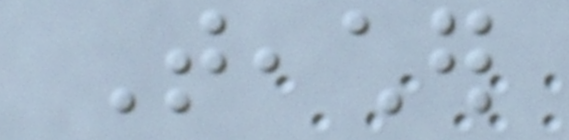Teacher
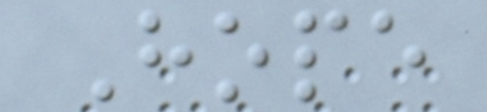Hope
